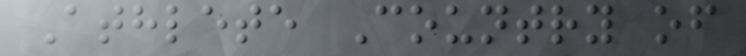Athlete Country of
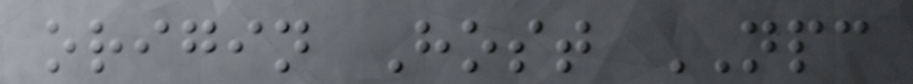origin Host NPC
